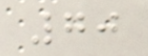70
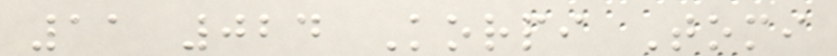11 024 Korpi Tomi
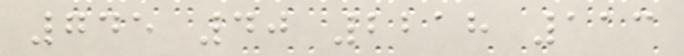745 40 2218 113
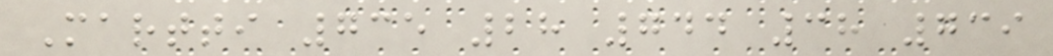Martti 735 28 744 38 739
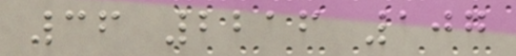36 2216 107
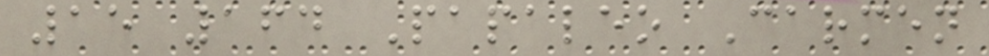15 164 Papaleo Carmen
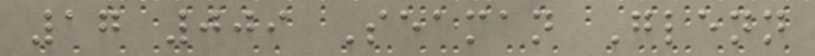17 009 Seaman Glenn
